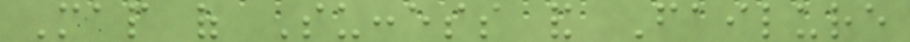Map of Success and Failure
